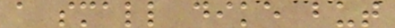a small dike but
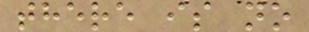there is no
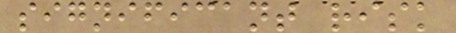significant risk
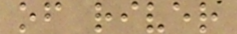of river
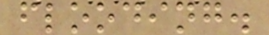flooding.
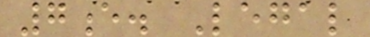7e. Legal
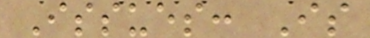Issues: Is
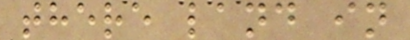there land in
